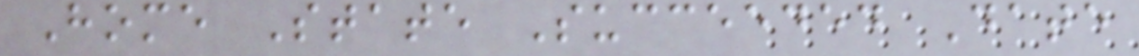Home State Succeeded Date
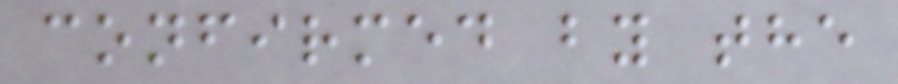confirmed by the
